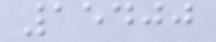15400
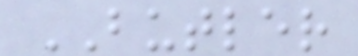BUTLER
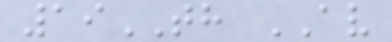19TH AV
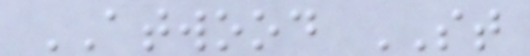ATWOOD ST
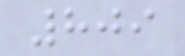809
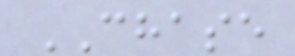CHASE
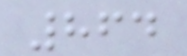864
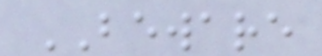BEWARE
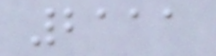2111
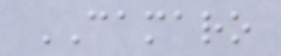CAMARO
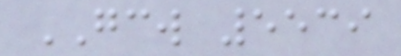GCW 5539
